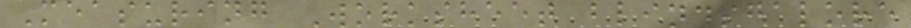Measuring Worksheet blindsgalore
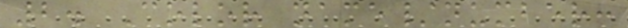2. Color name/number:
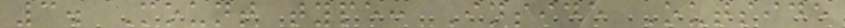3. Mount type: Inside Outside
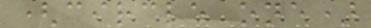(circle one)
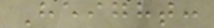Height:
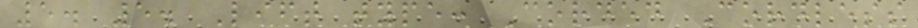5. 5. Lift type: Corded Cordless
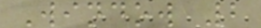Window 2
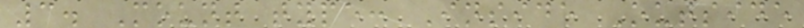3. Mount type: Inside Outside
